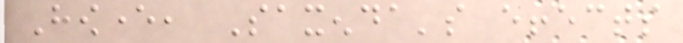However, Saxenda's effects
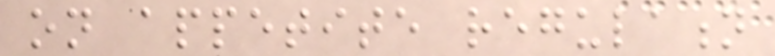on appetite regulation
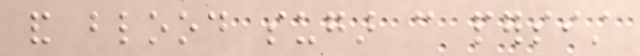and blood sugar can persist
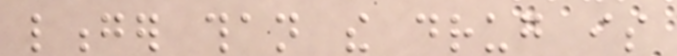longer than the drug is
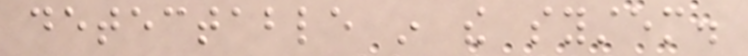detectable in the system.
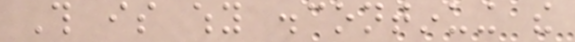This is why discontinuing the
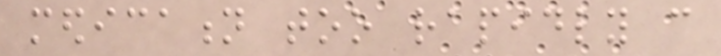medication too rapidly can
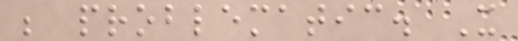be problematic. It
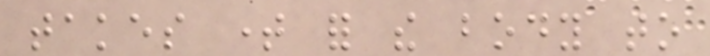takes time for the body to
